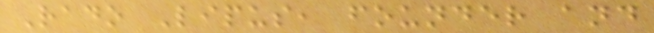Rado Lipus, founder and
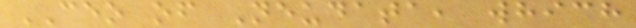CEO of Neudata, which
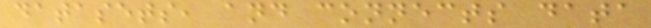datasets, and connects data
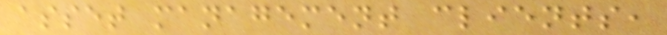asset management clients,
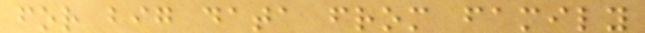for big data from family
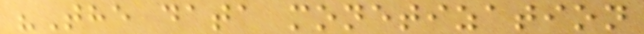"The data monetization
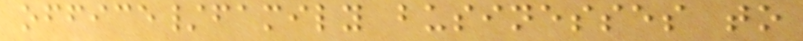office/family businesses to
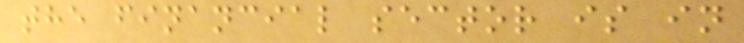the financial sector is in
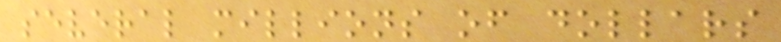several millions of dollars
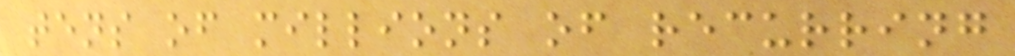tens of millions of recurring
